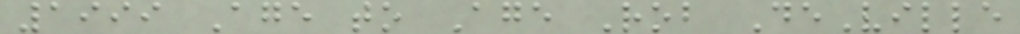1999 Age to Age Rob DeVille
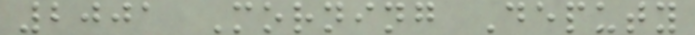2001 Morning Deputy
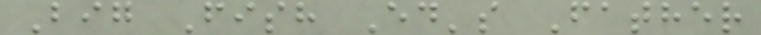Big Fish Ed's Father
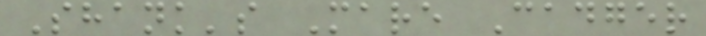Shank's Mare Cadger
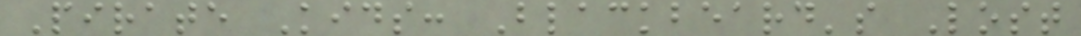Pirate Kids: Blackbeard's Lost
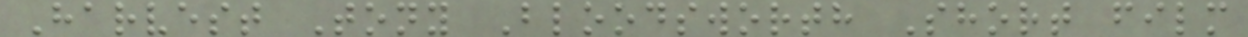Harvest Tony Bloodsworth Short film
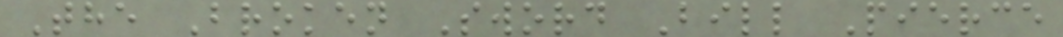The Broken Sword Bill Pierce
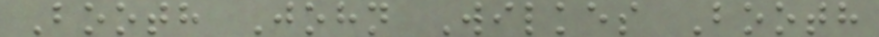Booth John Wilkes Booth
